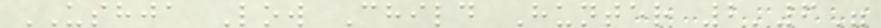USHJA Low Child Hunter 2'6"
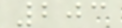203
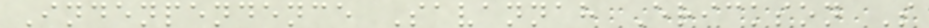Indenpendence Savannah Erickson S
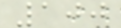100
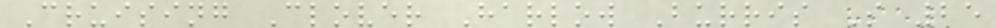Cruising Clover Harlow Burris S 25
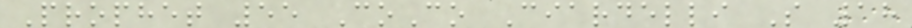Prophet 55 CoCo Ciardelli S 18
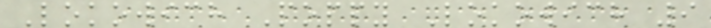Lokowich Poppy Lokowich 9
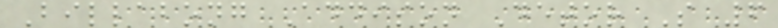Billabong Addison Detor S 6
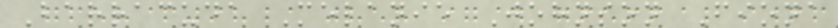Barracuda Melanie Johnson Fiona
